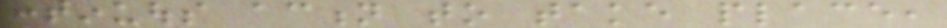continuous action to take place,
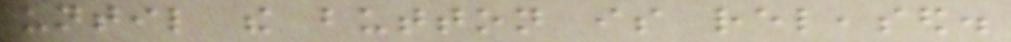until the button is released.
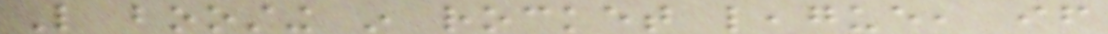Like boosting in rocket league, if
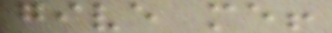give me!
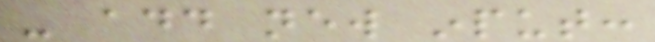- add new input:
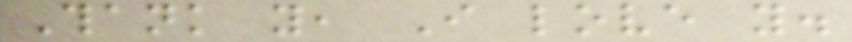Thank you, I love you.
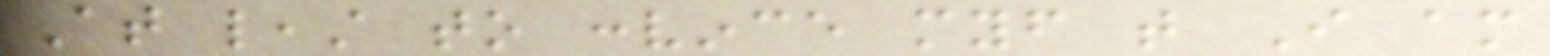At least to convince myself that I am
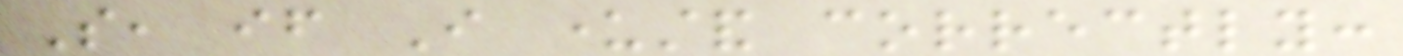So, if I understand correctly:
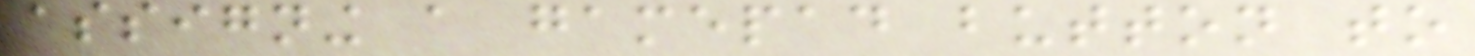assigning a gamepad button to
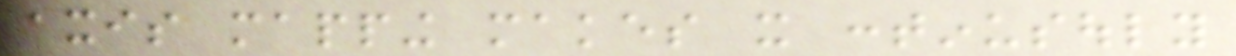axis mapping makes it continusouly
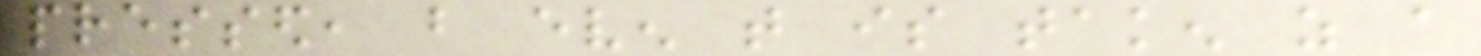pressed, but even that is taken as a
